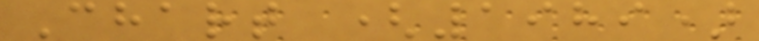Chart (1989)
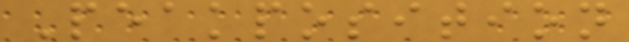Peakposition
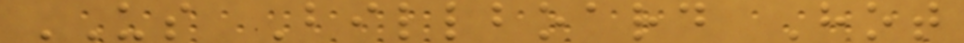US Billboard Hot
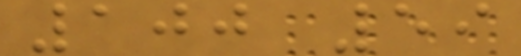100 59
